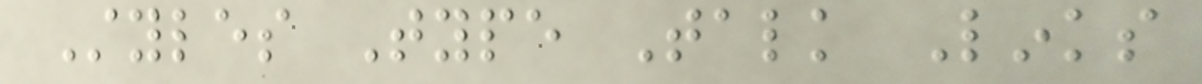Styles Type Talk Links
